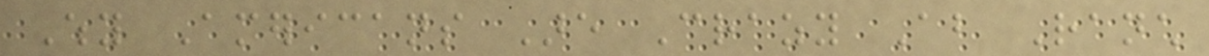Why Americans Are Crazy About Ranch
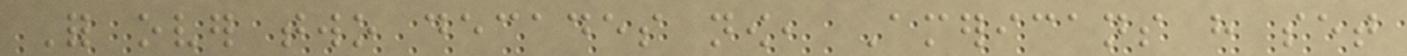For over two decades now, Americans have set
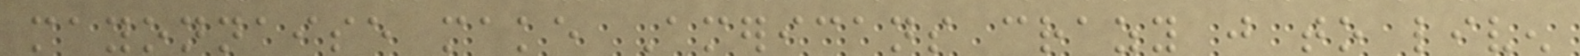mayonnaise make Americans crazy just to liven
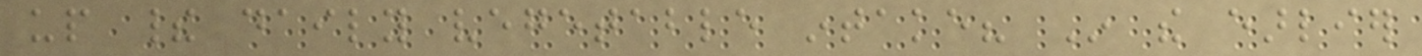up their daily vegetable intake? In the earlier
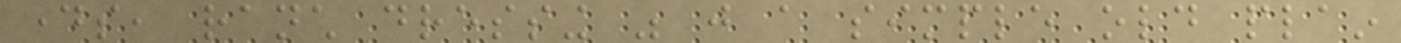days, ranch dressing was just a simple old plain
